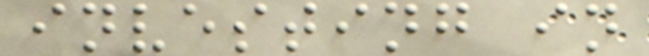investing in
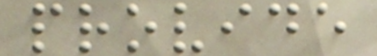provide
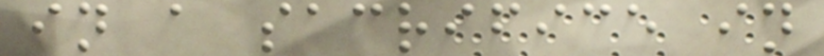in a sacrifice in
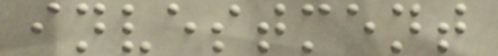investment
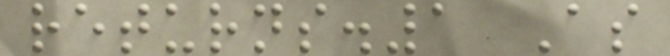returns.1 As
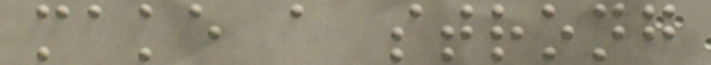make a strong
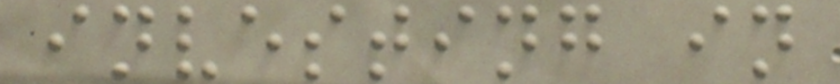investing in
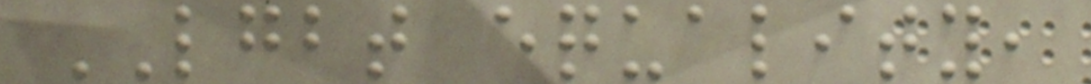LGBT equality,
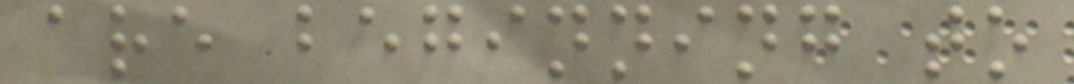are beginning to
